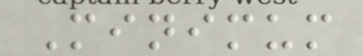Minimum
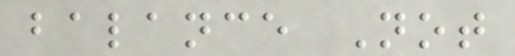balance Not
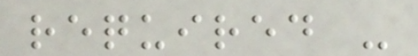required -
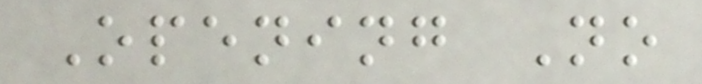Opening No
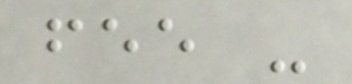fee -
